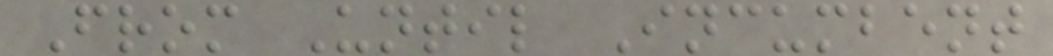From Until Incumbent
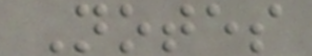Notes
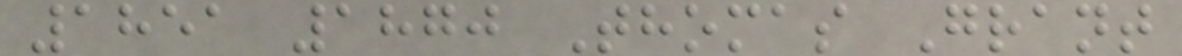1851 1870 Thomas Grant
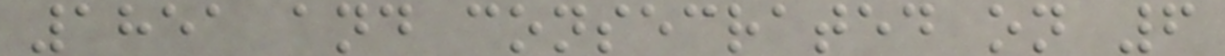1851 and consecrated on 6
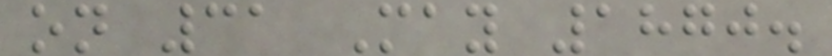on 31 May 1870.
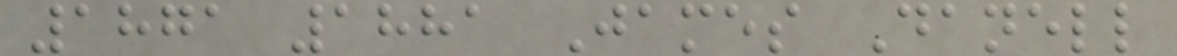1871 1881 James Danell
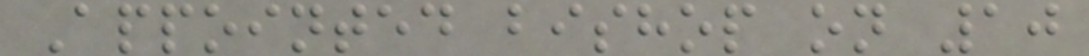Appointed bishop on 10
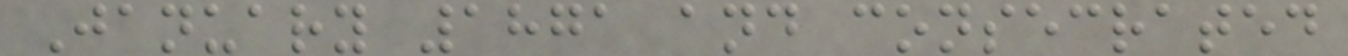January 1871 and consecrated
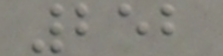252
